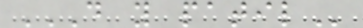D Y PATIL
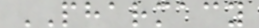PHARMACY
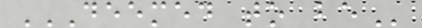DEEMED TO BE
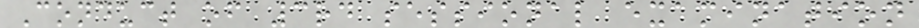Conduct of 3rd sessional examination
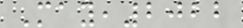May,2022
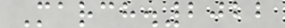March.2022
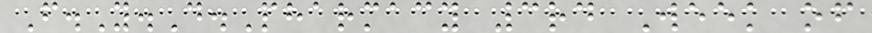F.Y.D.Pharmacy 3rd Week of
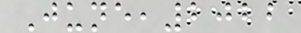June,2022
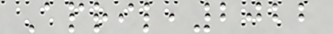April,2022
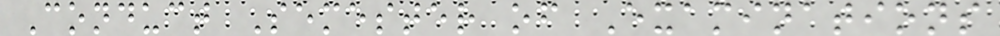Conduct Semester of Examinations
